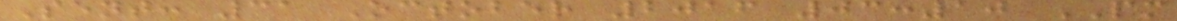Sent: 31 October 2016 03:10 PM
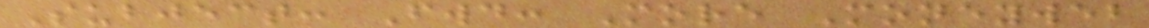Subject: Fwd: More Moneyweb
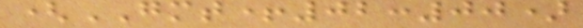(GMT+02:00)
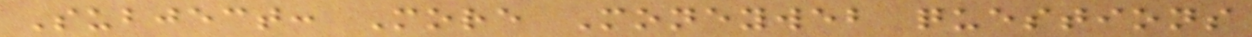Subject: More Moneyweb questions
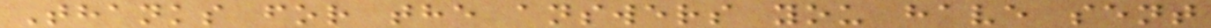Thanks for the answers you have sent
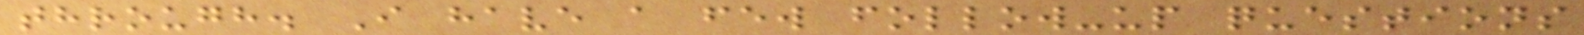through. I have a few follow-up questions
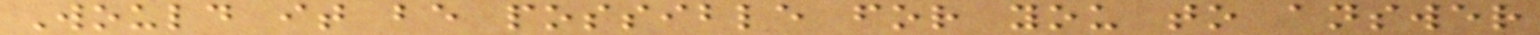Would it be possible for you to answer
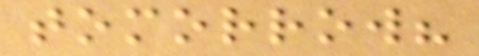tomorrow?
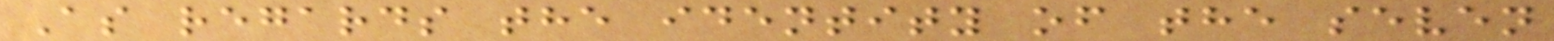As regards the identity of the seven
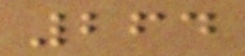264
